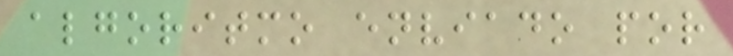algoritmo enviado por
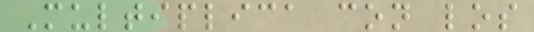Multiplica con los
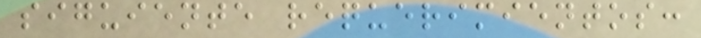siguiente requerimientos:
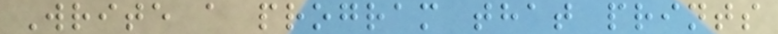Write a program that prints
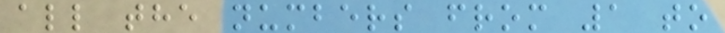all the numbers from 1 to
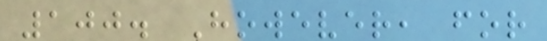100. However, for
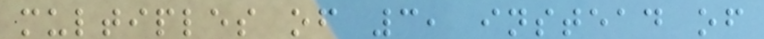multiples of 3, instead of
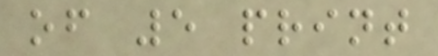of 5 print
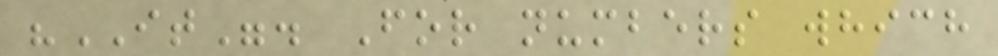"IT". For numbers which
